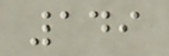149
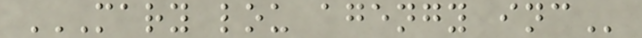MARY LOU AGENGY INC
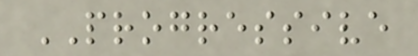PROGRESSIVE
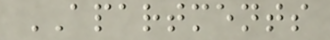APARTMENTS
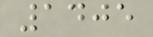1405
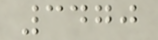3470
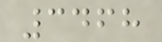3468
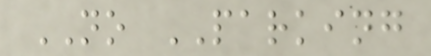NO PARKING
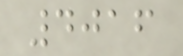4016
